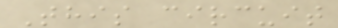This circuit
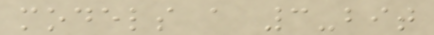models a 3-bit
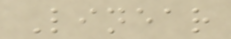Linear
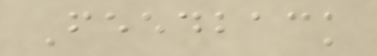Feedback
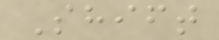Shift
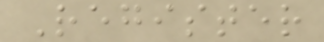Register
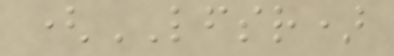(LFSR)
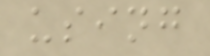using
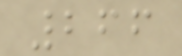266
